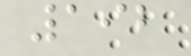192
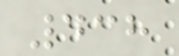438
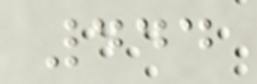444
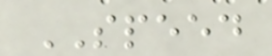SPEED
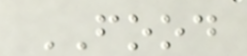FOOD
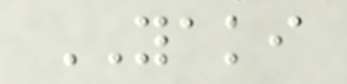YAKI
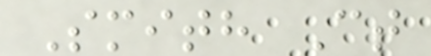Smith Ct
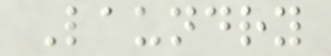Laundry
